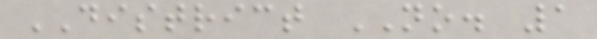DISTRICT NO. 1
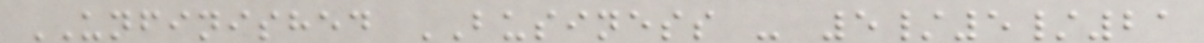UNFINISHED BUSINESS - 5/5/21
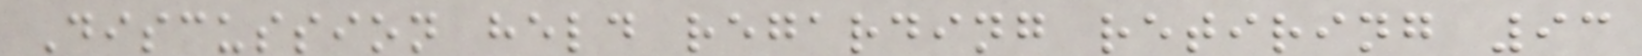Discussion held regarding retiring 93
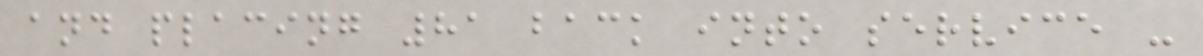and placing 81 back into service -
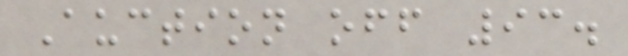Auction off 93.
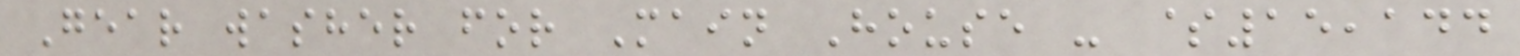Gear washer for Main House - $15,144
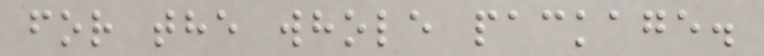for the whole package.
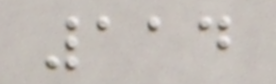114
